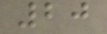20
